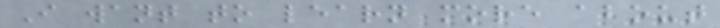I want to learn more about
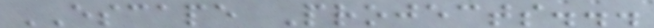ESCAPE Projects...
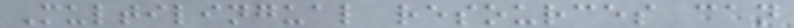Multilingual resources can
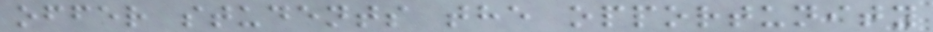offer students the opportunity
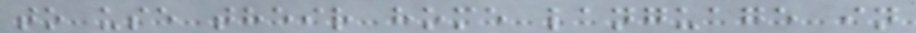to use their home language in
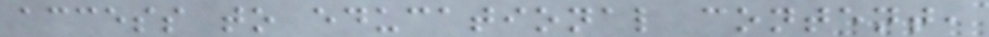access to educational content,
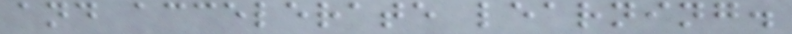and accelerate learning.
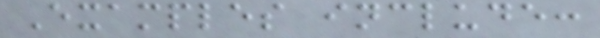Examples include:
